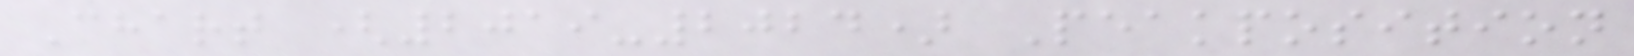Chart (2019-2024) Peakposition
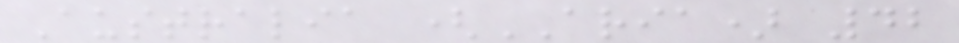Australia (ARIA) 42
